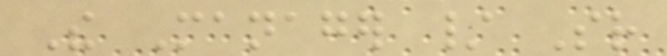The Manager / Sr
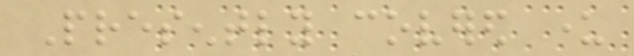Presently covered under
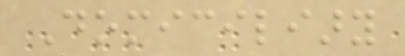Domiciliary
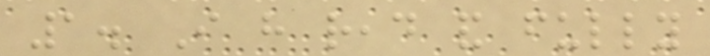1. I have read and fully
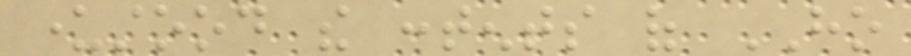understood the contents of HO
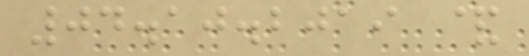04.10.2019 &
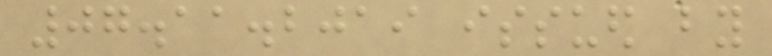07.11.2019 issued by
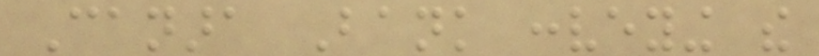Canara Bank conveying the
